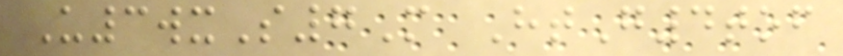U3wxS7M HtG4tof
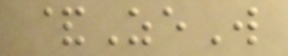&ZeW
